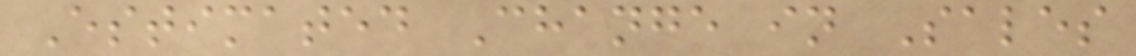Estimated Change in Sales
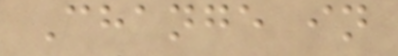Change in
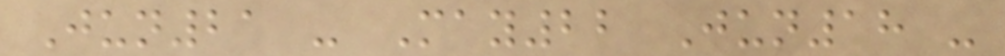Jun21 - May22 Jun18 -
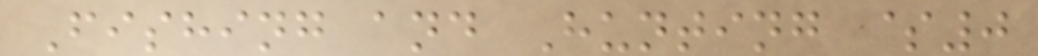Fishing and Hunting $0
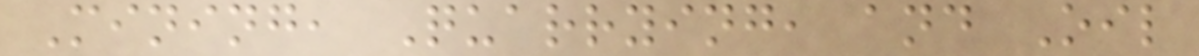Mining, Quarrying, and Oil
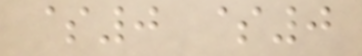$0 $0
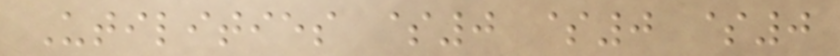Utilities $0 $0 $0
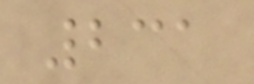231
